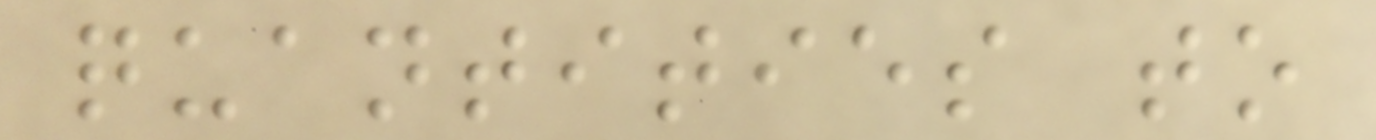quantities to
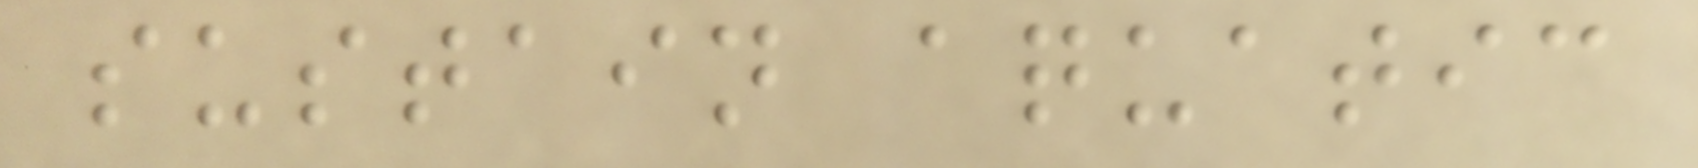sustain aquatic
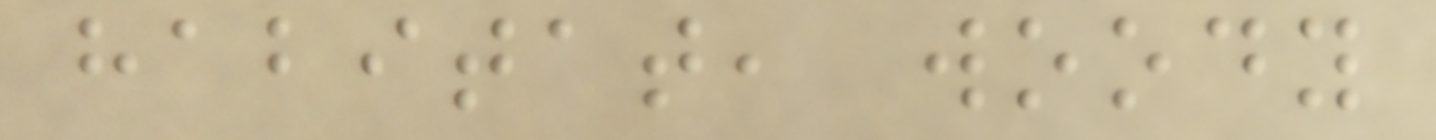habitat, woody
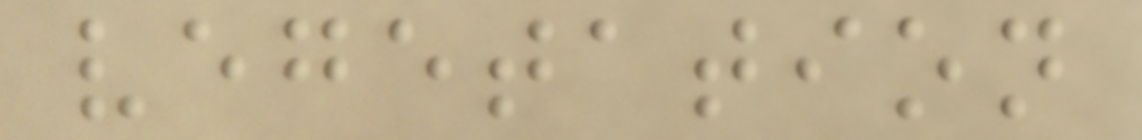vegetation
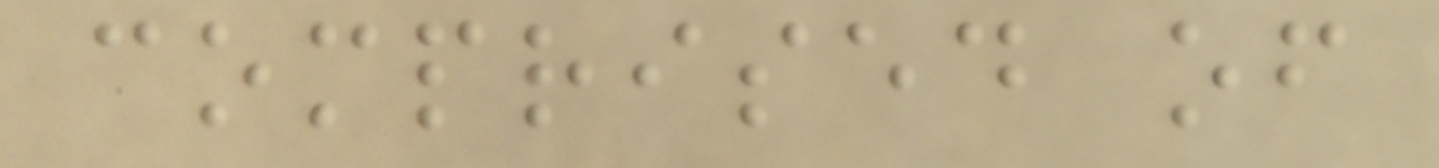comprised of
